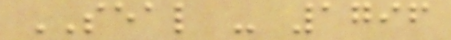SEAL - 1796
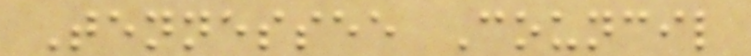Tennessee Council
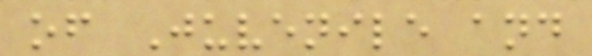of Juvenile and
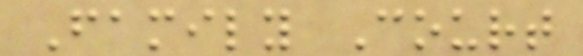Family Court
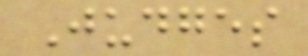Judges
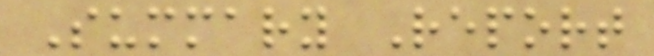Summary Report
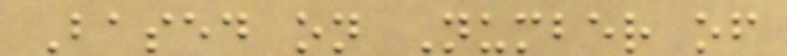Based on Number of
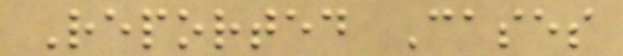Reported Cases
